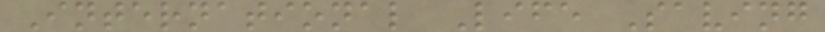International Life Saving
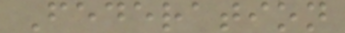Federation
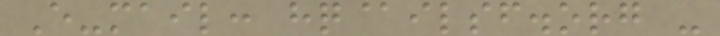E-mail: hq@ilsf.org -
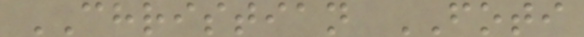CHRISTIAN FOTI
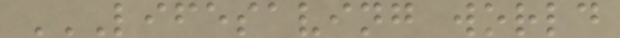LIFESAVING WORLD
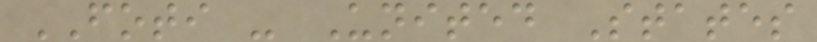FOTI - United States
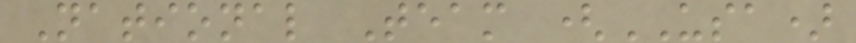National Team (USA)
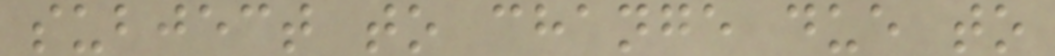subject to change due to
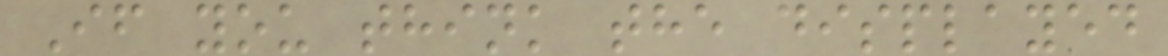If you think the displayed
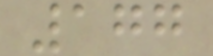177
